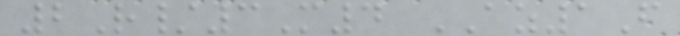2R/3M4 AZ1F
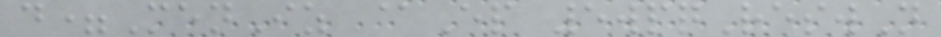d=MenIz @Ep 5wpqReswN
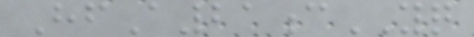HfA21cYQ
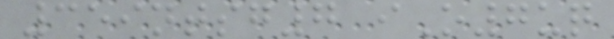359ntsg7 iO7uq
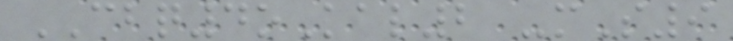CBQ4oKal2 -mS9
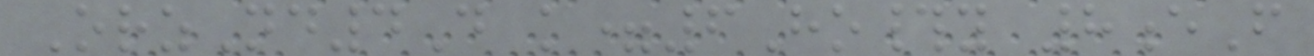OrzNd4D k=6Ho#y 8eF
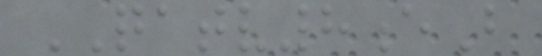QATV8eB
